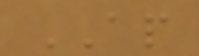AP
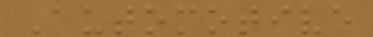Automotive
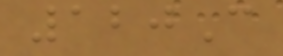120C
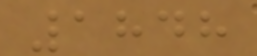1848
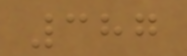387
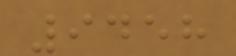9458
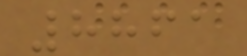8861
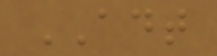ADT
